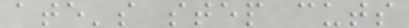ate's step cuts
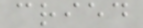cried
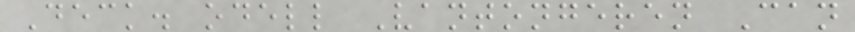Deck. odell Vantongeren Can
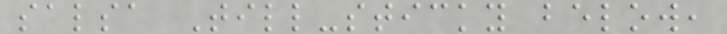salsa Till-sticky below,
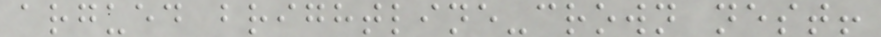argued brightline-crown nest!
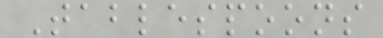Tablespoons
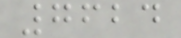7624
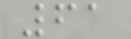61
